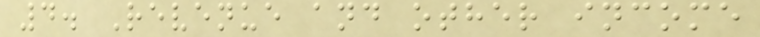4. Revenue and other income
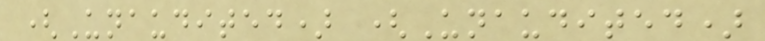(Unaudited) (Unaudited)
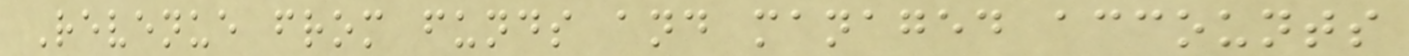Revenue from funds and managed accounts
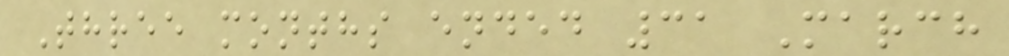Three months ended 31 March
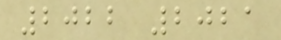2022 2021
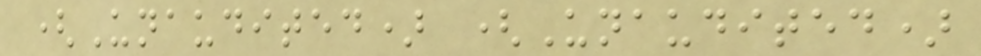(Unaudited) (Unaudited)
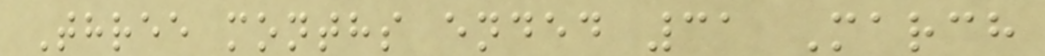Three months ended 31 March
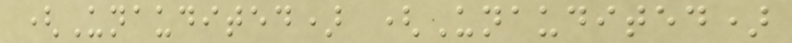(Unaudited) (Unaudited)
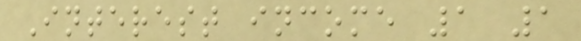Interest income 1 1
